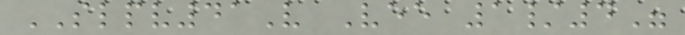SLPV41V Vee 1/4"
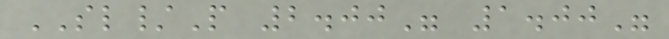SL/P 2.00" 1.00"
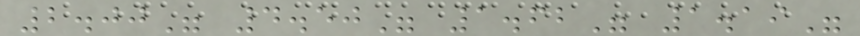2.00" 4.50" 1.62" 1.19"
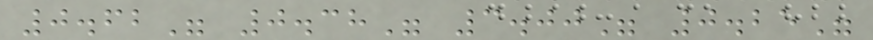0.62" 0.38" 3.00" 0.25"
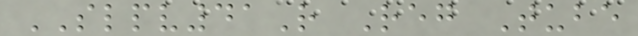SLPV41R Reg Tube
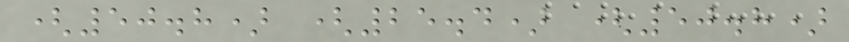(50.8) (25.4) (50.8)
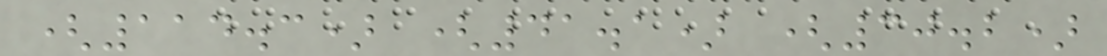(114.3) (41.1) (30.2)
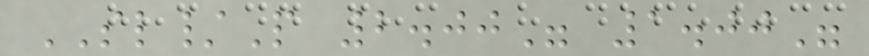SL/P 2.00" 1.00"
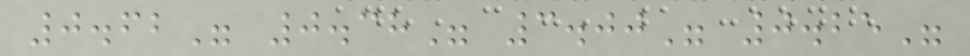0.62" 0.38" 3.00" 0.25"
